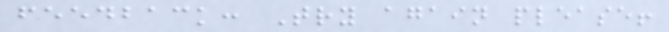feedback: Try again please!
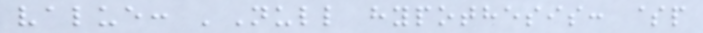value: 'Null hypothesis: $p
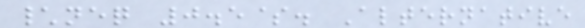\neq 0.5$. Alternative
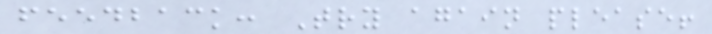feedback: Try again please!
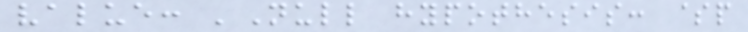value: 'Null hypothesis: $p
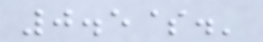0.5$.'
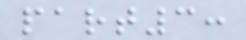part3:
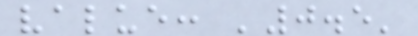value: '0.5'
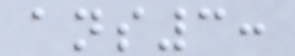ans3:
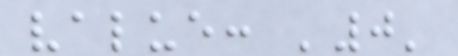value: '0'
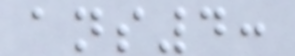ans4:
